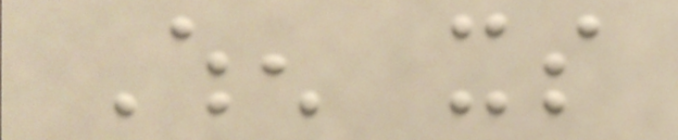When its
